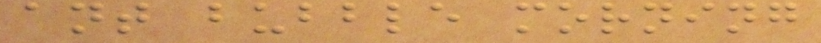ant bubble morning
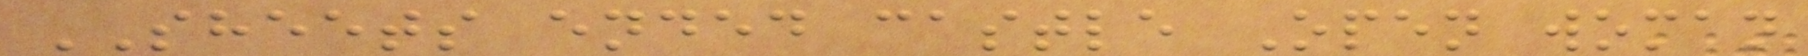SHEETS ended castle Open woman
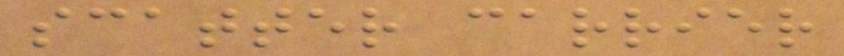scatter carrier
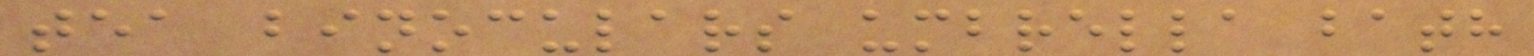tea binoculars umbrella bath
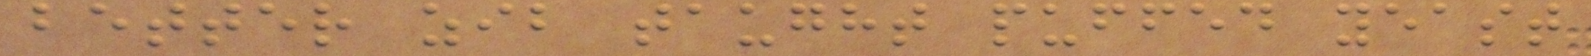better zib taught puffed yeast
